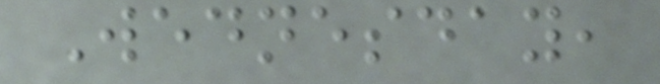Wednesday,
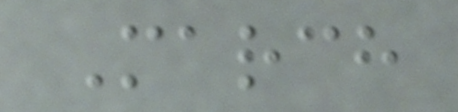March
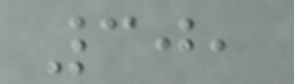30,
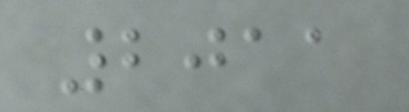2011
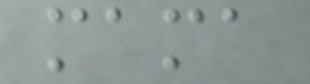mama
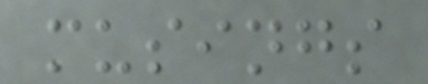musings
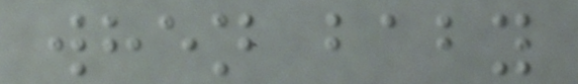when baby
